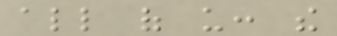all of us: the
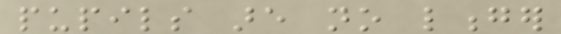pupils are no longer
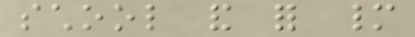school and for many
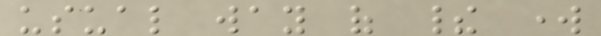usual way of their work
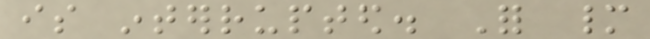is interrupted. For many
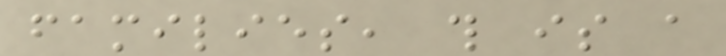families, this is a
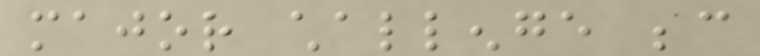major challenge because
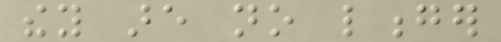they are no longer
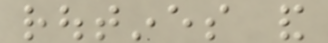routines and
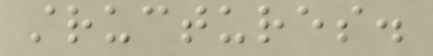structures.
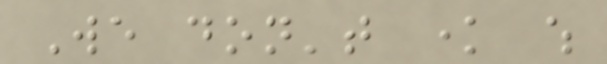We don't know which
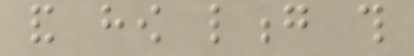and how long this
